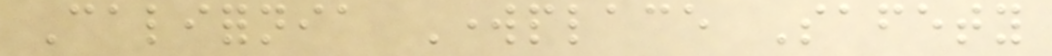California Workplace Safety
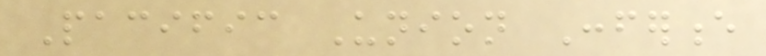Pacific Union Conference
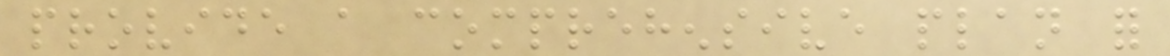provide a comprehensive plan for
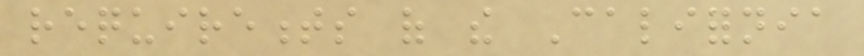requirements of the California
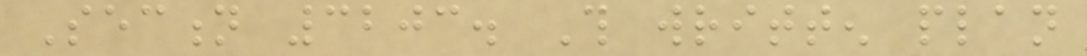Section 3203. This written plan
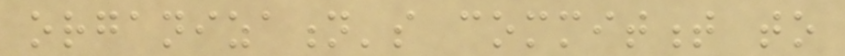organization's commitment to
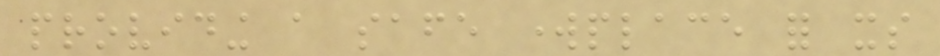providing a safe workplace for its
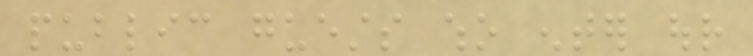public guests who enter our
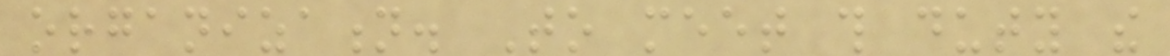organization. To meet this duty the
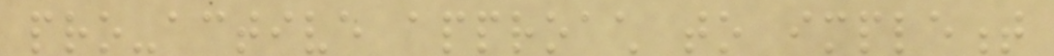pro-active approach to implement
